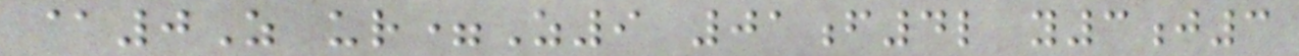@0Z ur=Z9 01f4l y3j3
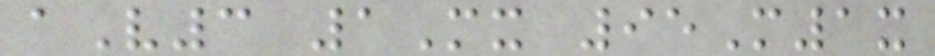aV3 1Mx 95M1x
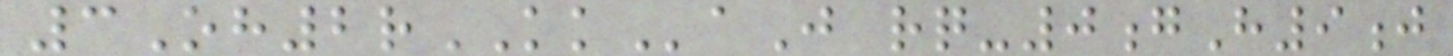3Oh2rKKaJ rq-0gH9j
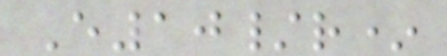E10/r*
